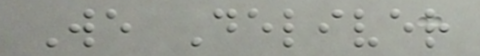We Deliver
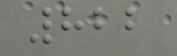822
